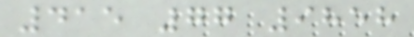415 77 9858
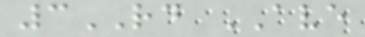3RD AVE
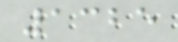1325
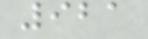921
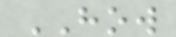HOW
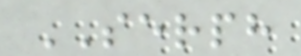SERPH
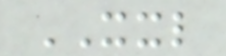XXL
